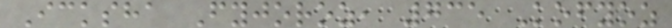Icksha Fyjoroz, 735 Kofyoz
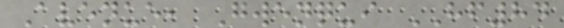Avenue, Gwenqui HF84
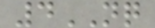4NQ
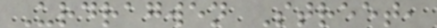Urdragwen Street,
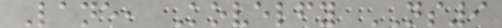Lane, Kovelfy NS9
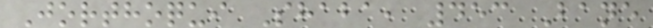Jorthoqui Shaba, 453 Bane
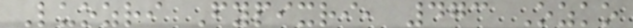Luozri Fypixri, 473 Ozko
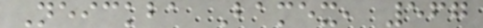Neickba Bamex, 567
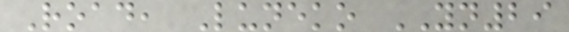Road, Luneko YN29
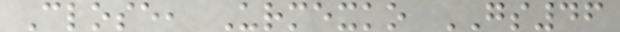Close, Urmexko GS46
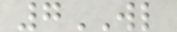7WL
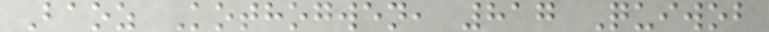Baoz Kothogwen, 817 Quiwob
